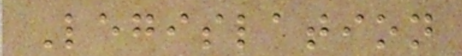Legislation
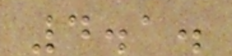4.1.
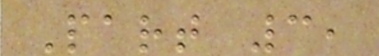Part 3,
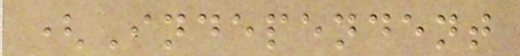(Independent
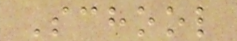School
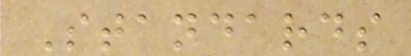Standards
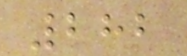282
